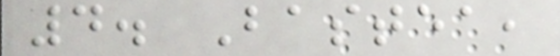4. Bastea,
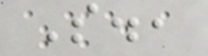S.,
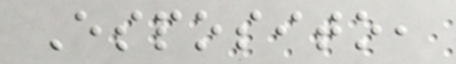Esposito,
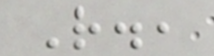R.,
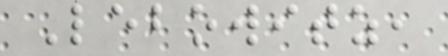Lebowitz,
